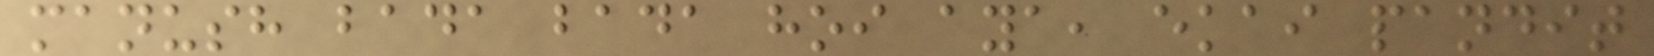manush bada bada hoi aya, ekai pandit
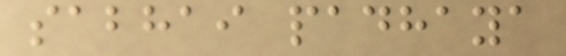sabhai padhaya
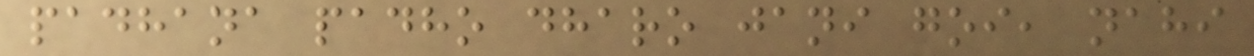padhana padho dharo jani goi, nahi
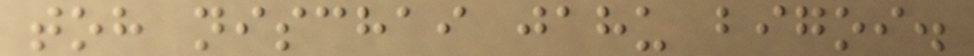toh nischai jahu bigoi.
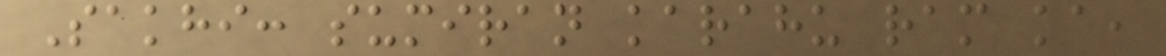Sakhi: sumiran karahu ram ka,
